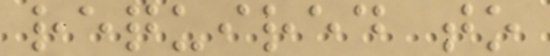required to
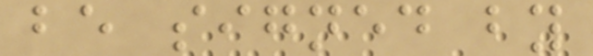be signed by
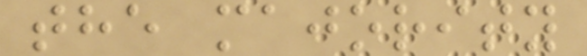the majority
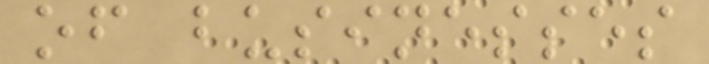of businesses
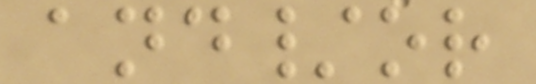and/or
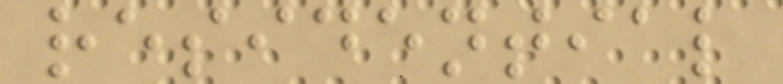residential
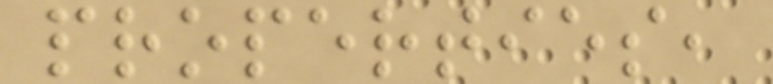properties,
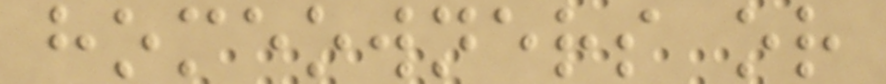homeowners or
